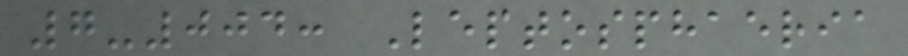7-004: Leptosphaeria
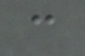c
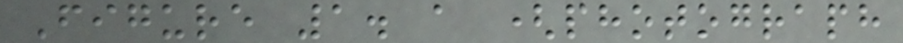Figure 1. a (photograph
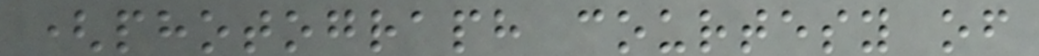(photograph courtesy of
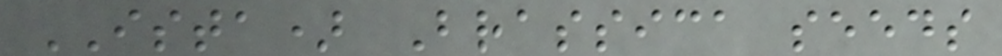ISTA) Brassica seeds
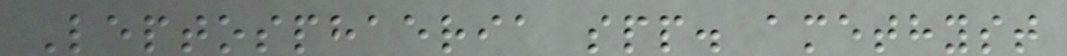Leptosphaeria spp. amethyst
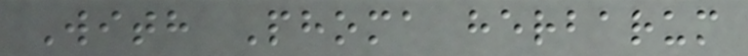With Phoma herbarum
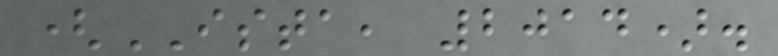(ISTA, 2014).
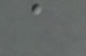a
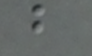b
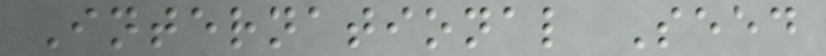International Seed
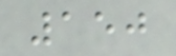150
